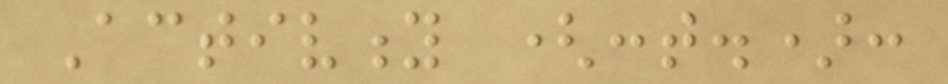Activity (cont.):
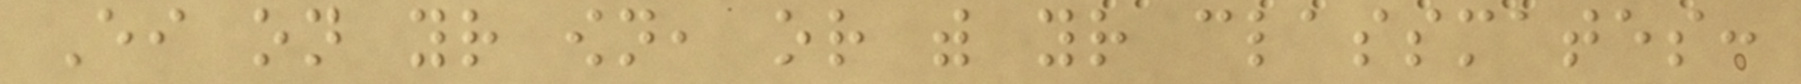Either on your own, or with your classmates:
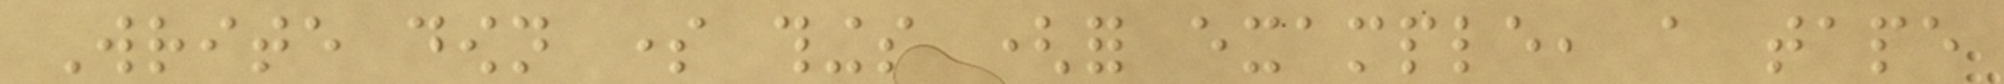Write down some things (for example, a tape
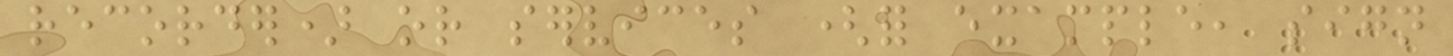recorder) or services (for example, sign
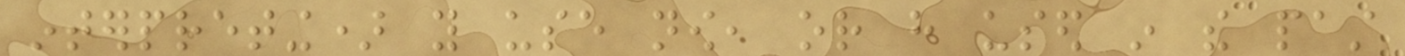interpreting) you use now, or have used in the past
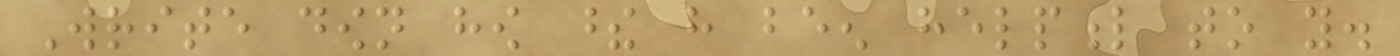Write down how these have been helpful to you.
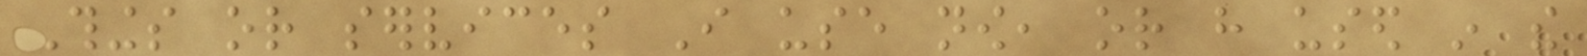Things or services I use now, or have used in the
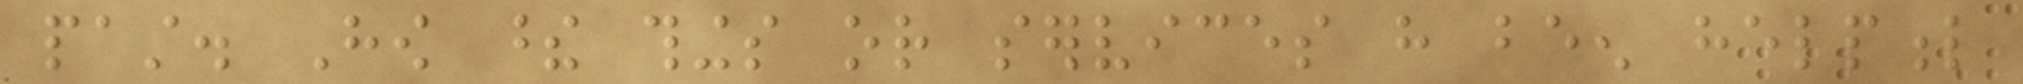past. How these things or services have been helpful
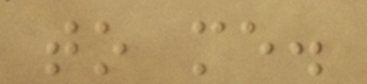to me.
